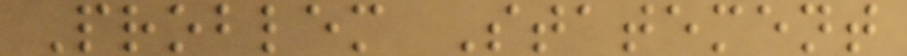Problem Statement
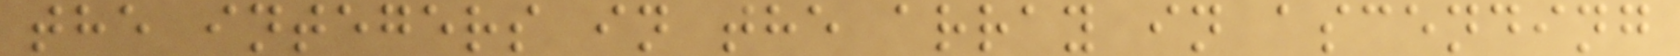the integers in the array in ascending
